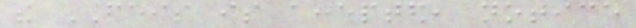the FEIS is accepted, notice
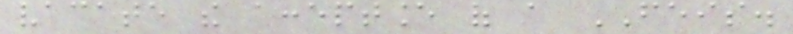vacate the acceptance of a FEIS.
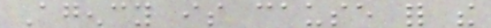Agency is cause for the
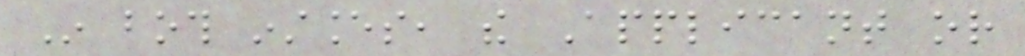In both instances, the Applicant or
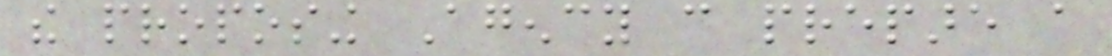the proposing Agency can prepare a
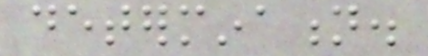determination.
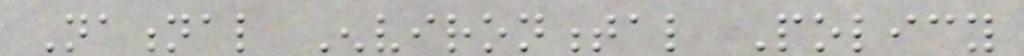National Environmental Policy
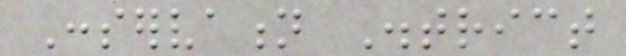Conservation District
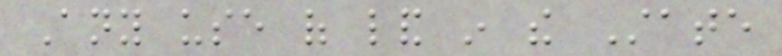Any use of land in the State
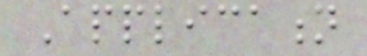Application
